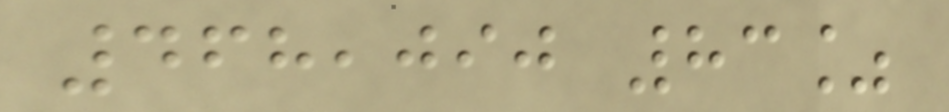468,090 83%
